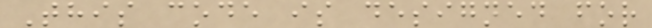This code is designed for
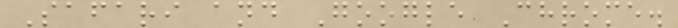Safari and Google Chrome.
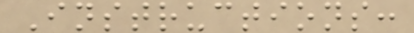Instructions:
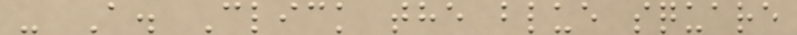- A. Click the blue square
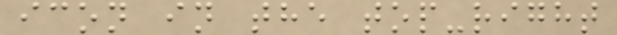icon in the top-right
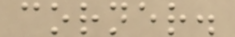corner.
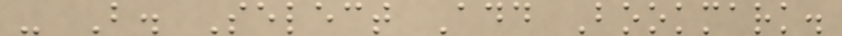- B. Select Add Bookmark.
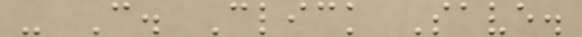- C. Click Save.
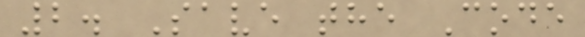2. Save the Code
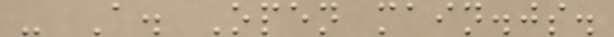- A. Open main.js.
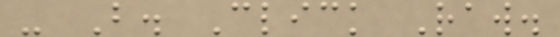- B. Click Raw.
